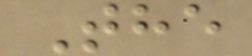The
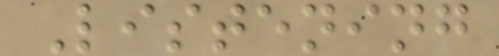Listening
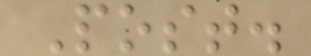Post.
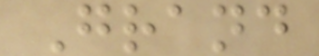Grand
